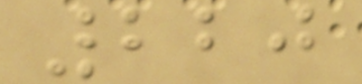220
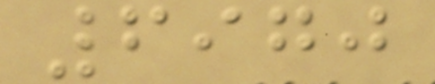6970
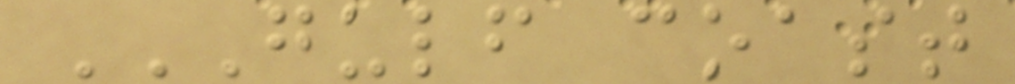GULF COAST
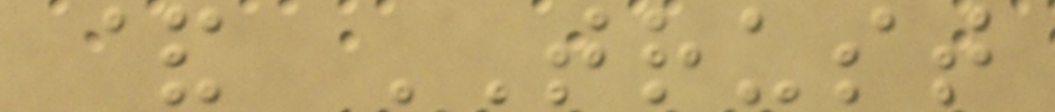& TRUST
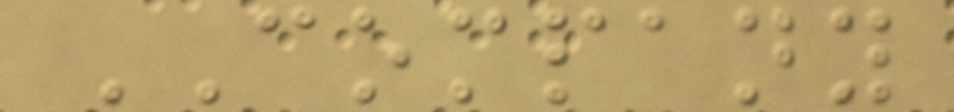COMPANY
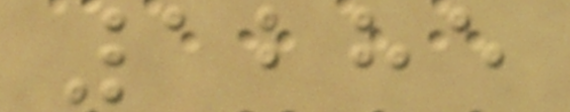1285
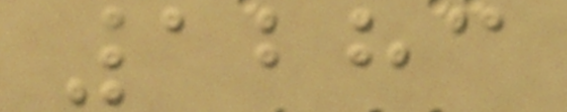1283
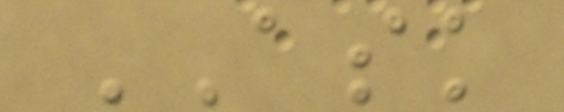ASK
